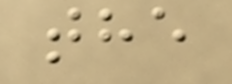the
